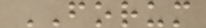FORUM
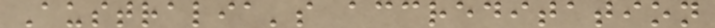Australia's accreditation
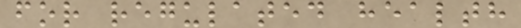for regulated health
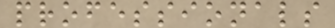professionals
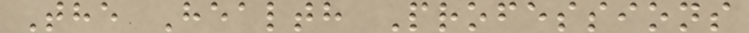The Health Professions
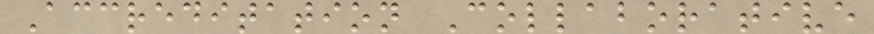Accreditation Collaborative
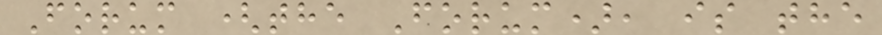Forum (the Forum), is the
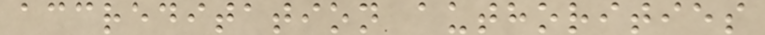accreditation authorities
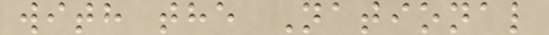with the National
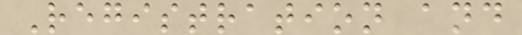Registration and
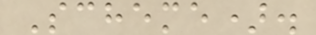Scheme).
